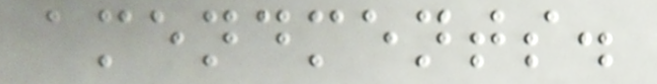amendments.
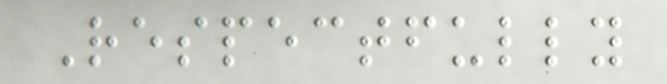Respectfully
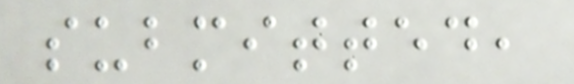submitted,
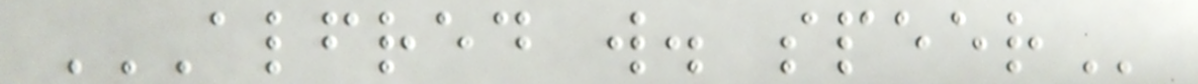ALFRED W. SPEER
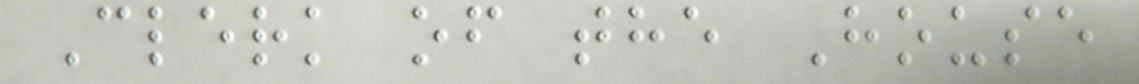Clerk of the House
